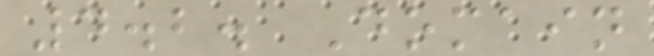4.2. Domain
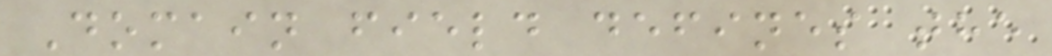Domain field defines the
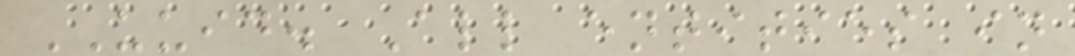UUID. All entities in
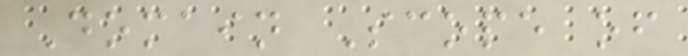Domain Scope of
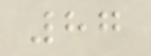87
